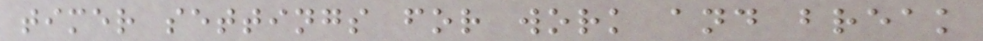timer settings for work and break
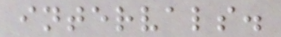intervals.
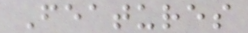Features
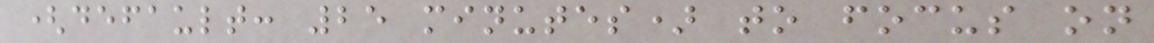(default: 25 minutes) to focus on
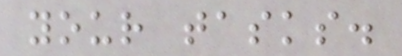your tasks.
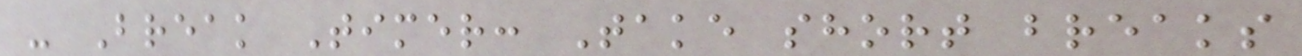- Break Timer: Take short breaks
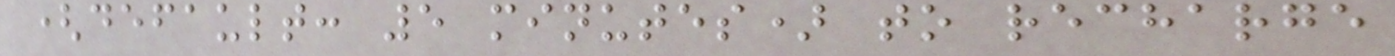(default: 5 minutes) to recharge
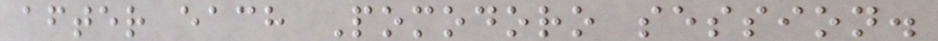after each Pomodoro session.
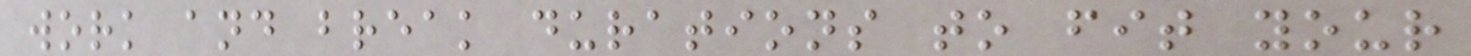work and break durations to fit your
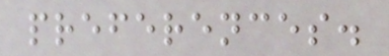preferences.
